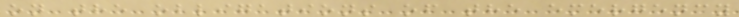on the obligations of the emergency
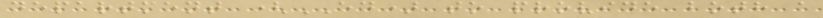department (ED) to provide both a
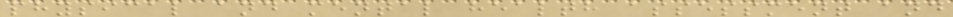physical and mental health assessment and
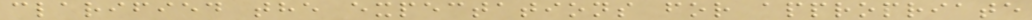clarified the expectations for appropriate
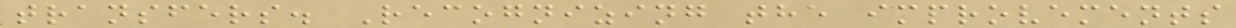transfers. Recognizing the improvements
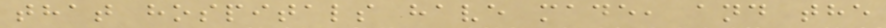that hospitals have made, and the
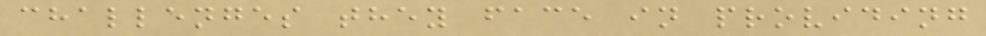challenges they face in providing
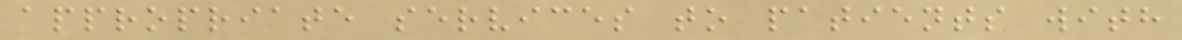appropriate services to patients with
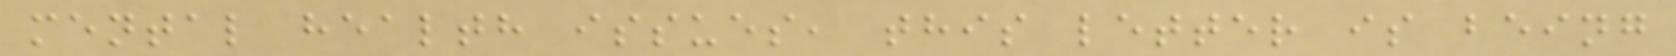mental health issues, this letter is being
